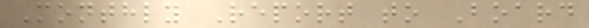Monthly Report to Board
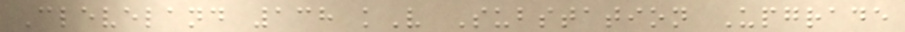Cleveland 138 kV Substation Upgrade
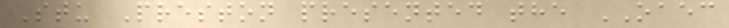Stu Preston presented the OAEC
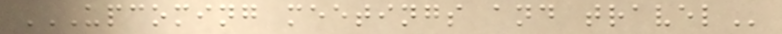UPCOMING MEETINGS AND TRAVEL
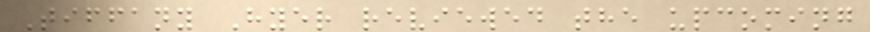Tiffany Hyer reviewed the upcoming
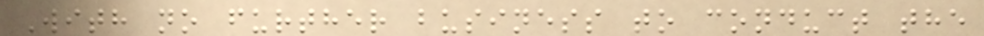With no further business to conduct the
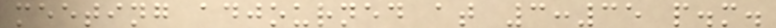meeting adjourned at 3:35 p.m.
